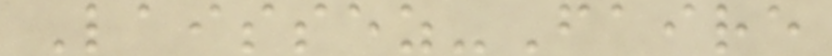Laissez-Faire
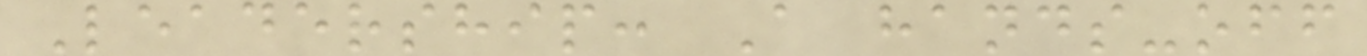Leadership: A hands-off
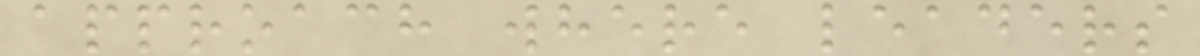approach where leaders
